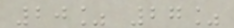20% 27%
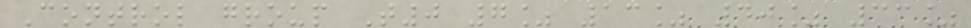Control group T0 7% 13% 40% 33%
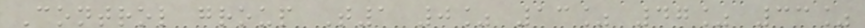Control group T1 0% 13% 47% 33%
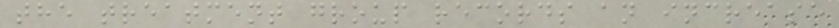the treatment group records an increase
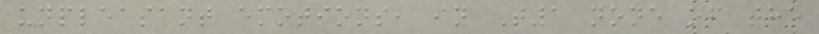unpleasant emotions, in T1 none of the
